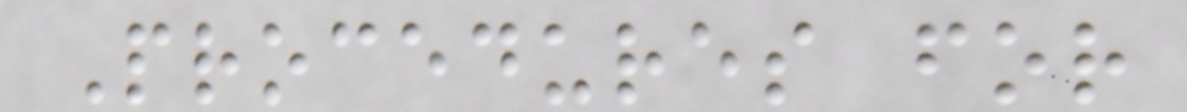Procedures for
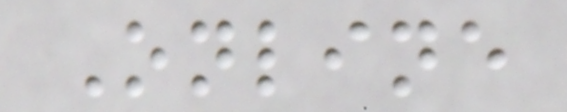Online
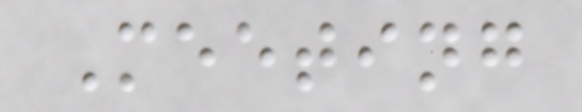Meeting
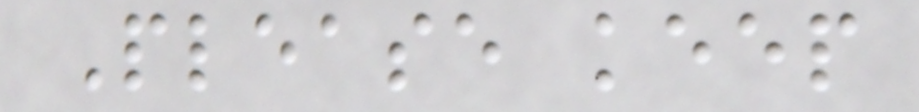Please keep
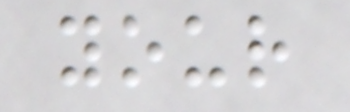your
